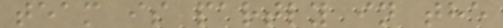team is partly in the
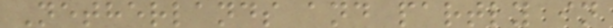Netherlands and partly in
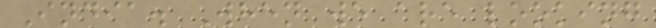India. When we are looking
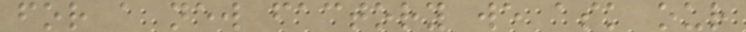for a new factory we ask our
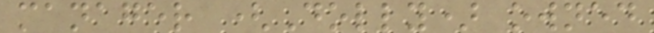manager (Dolly) owned
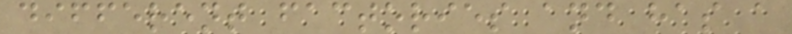different factories and has a
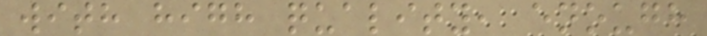with high quality, enough
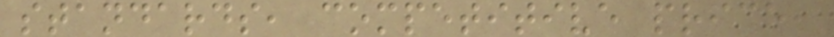standards, competitive price,
